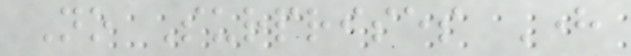No Surprises Here
